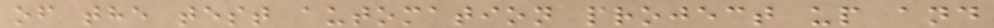of the test automation project up and
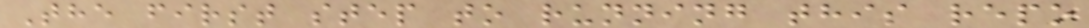The first step to running this repo
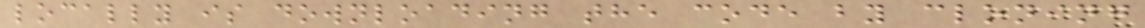locally is downloading the code by cloning
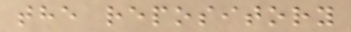the repository
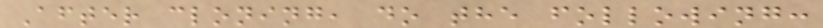After cloning, do the following:
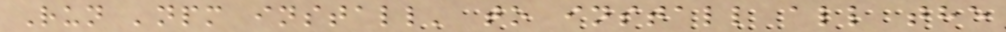Run 'npm install' to install all the
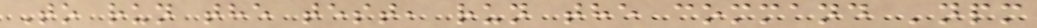To run the test, run the command 'npm
